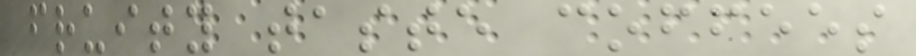fruity taste coffees
